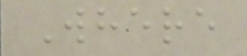Where
